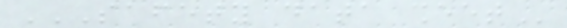SAFETY DATA SHEET
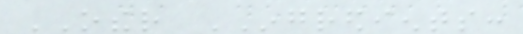OTHER INGREDIENTS:
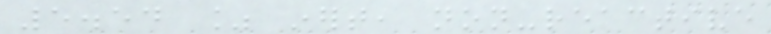5.54 % inert, non-reactive
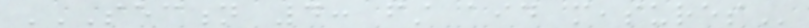SECTION 4: FIRST AID MEASURES
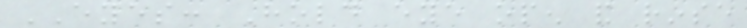EYES: Hold eye open and rinse
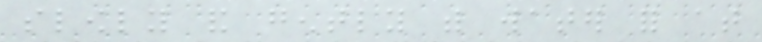slowly and gently with water for at
